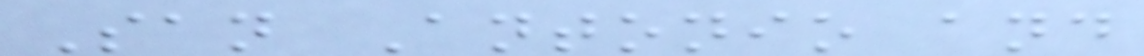San Antonio and
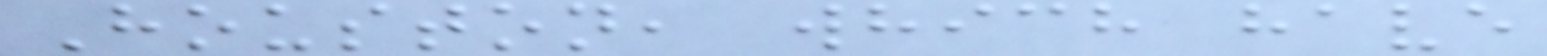Houston, which have
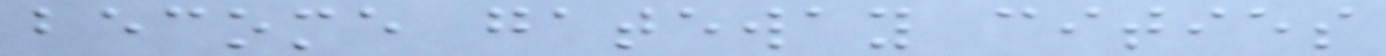become gateway cities
